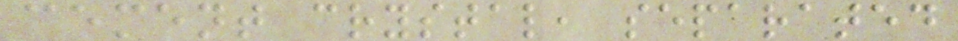cement crystal, separated
